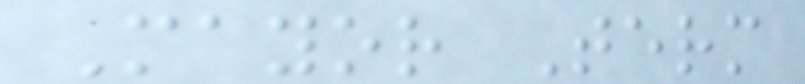Mayor Term
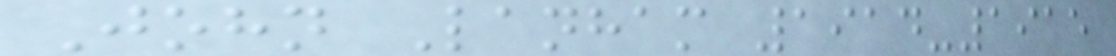John Lanham 1914-1915
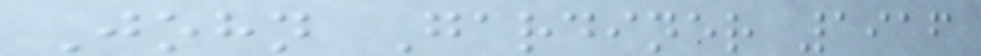John Gardiner 1916
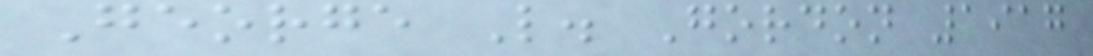George L. Gordon 1917
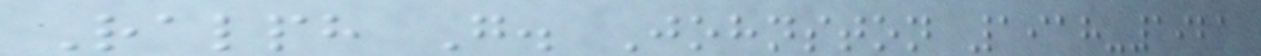Ralph G. Johnston 1918-1921
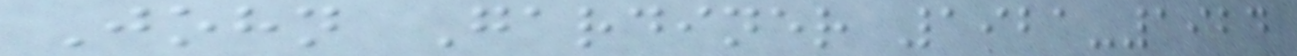John Gardiner 1921-1924
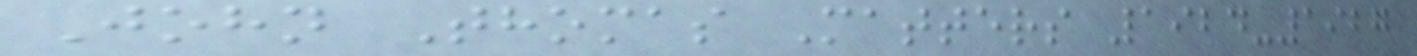John Thomas Matters 1924-1927
